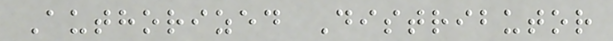Authorized Distributor
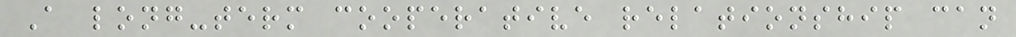A long-term cooperative relationship can
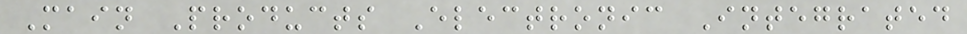Main Products Electronic Integrated
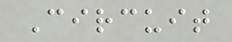Circuit
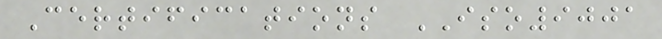Certifications ISO9001
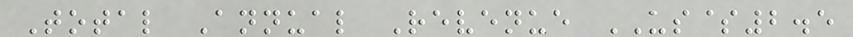Total Annual Revenue US$2.5
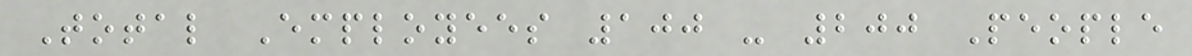Total Employees 100 - 200 People
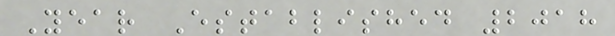Year Established 2018
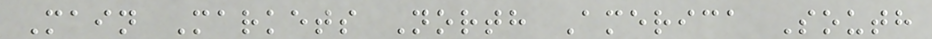Main Markets North America South
